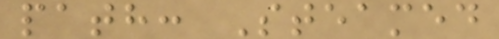path: Steamed
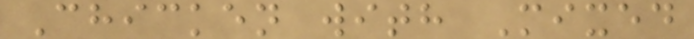Chicken with Mixed
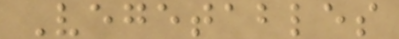Vegetables
